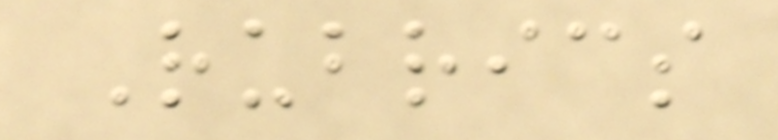Rubrics
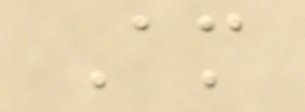Am
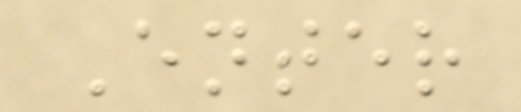Enter
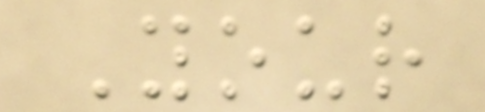Your
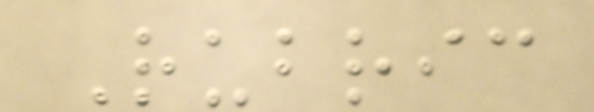Rubric
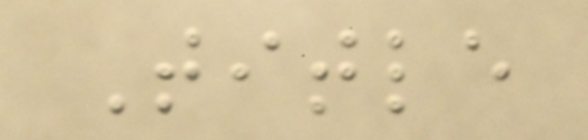Title
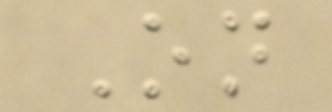On
